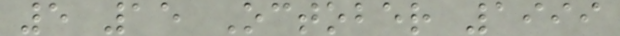5 15 October 1999
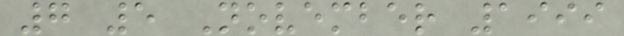7 5 November 1999
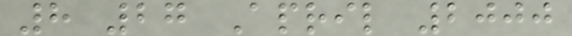8 27 April 2000
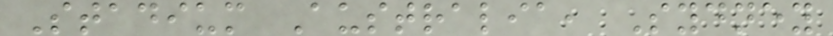Stadium Australia, Sydney
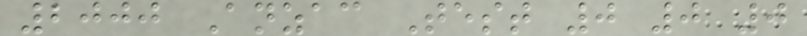2000 Anzac Test 0 0 0
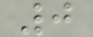0
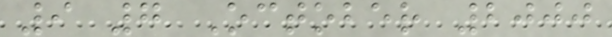9 7 October 2000
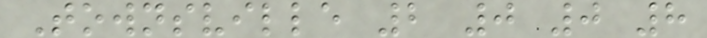Townsville 2 0 0 8
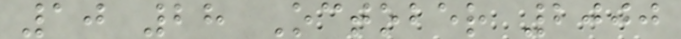10 28 October 2000
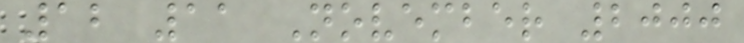12 11 November 2000
